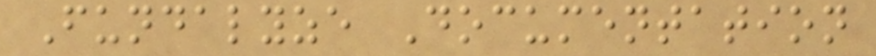Fundalyze Documentation
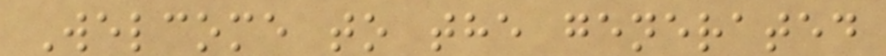Welcome to the generated
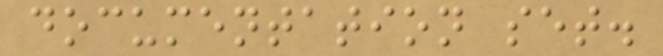documentation set.
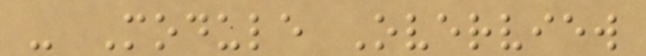- Module Overview
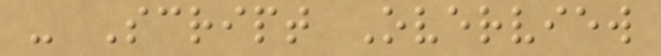- Script Overview
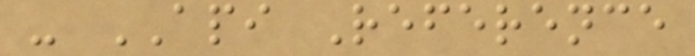- API Reference
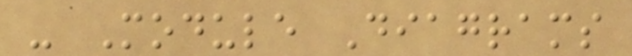- Module Diagrams
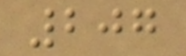207
